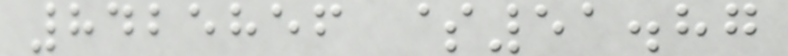8425856 $51.87
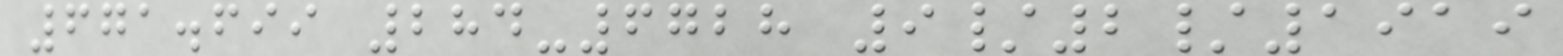671.699 284-6728 9/2/1919
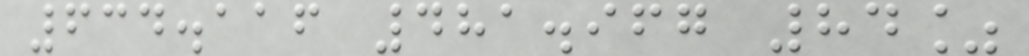634.116 481.967 84%
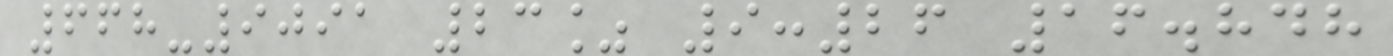668-9091 23% 9:26 16.848
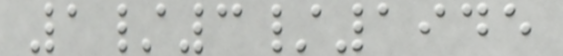1/3/1945
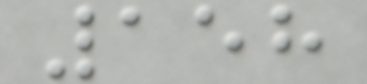158
